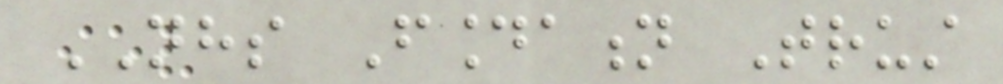NHS Foundation Trust
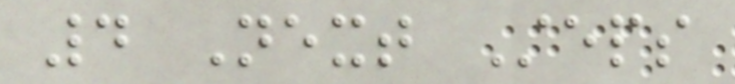4 Next Steps
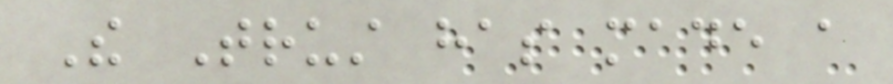The Trust has made a
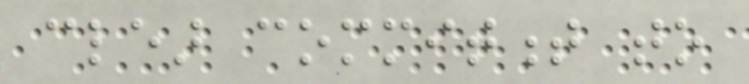clear commitment to
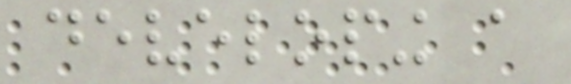developing a
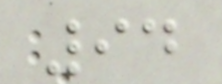94
